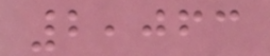2,063
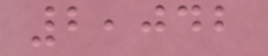2,042
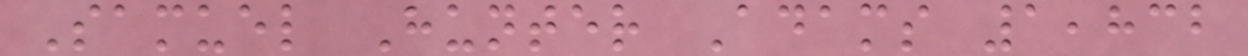Samuel Hunter Adams 1,832
